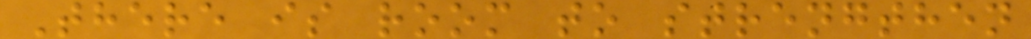There is room to strengthen
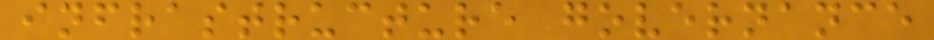infrastructure governance
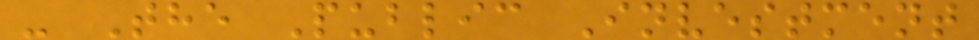- The Public Investment
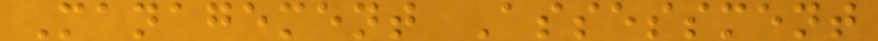Management Assessment
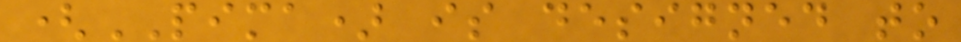(PIMA) is designed to
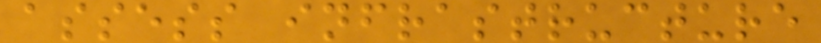assess infrastructure
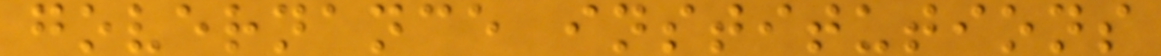governance institutions
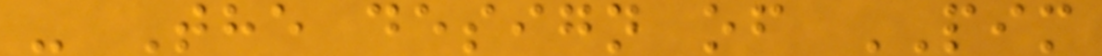- The design of PIM
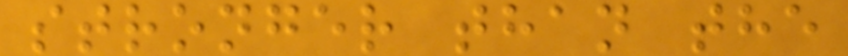stronger than the
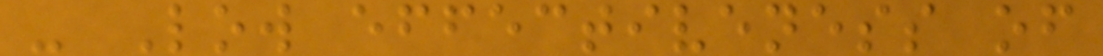- Low effectiveness of
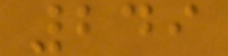249
